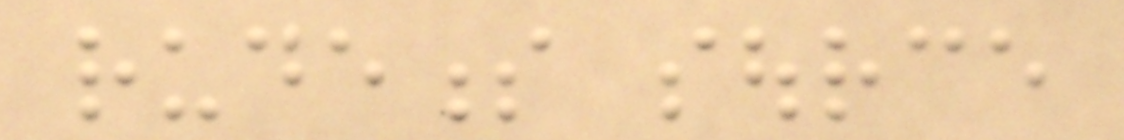rudeness source
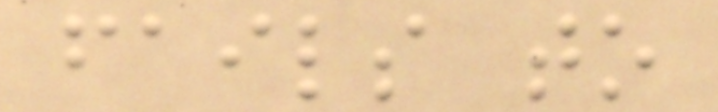fails to
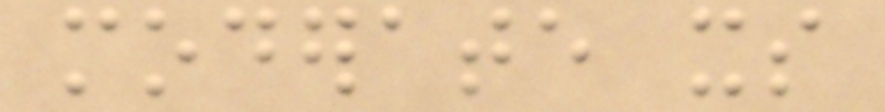moderate its
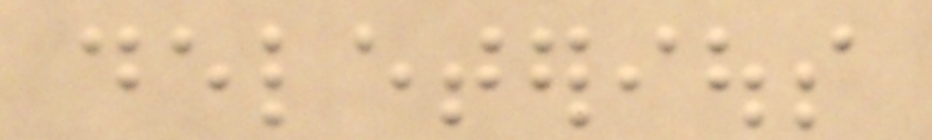deleterious
